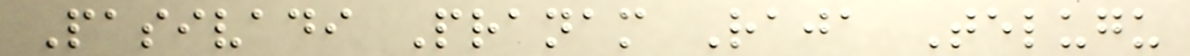Pasivadi Pranam Raja Telugu
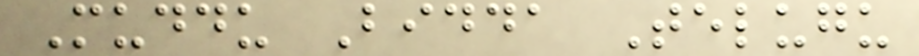Muddu Bidda Telugu
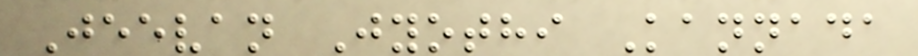Jeevan Jyothi Kannada
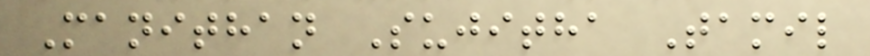Manithan Sujitha Tamil
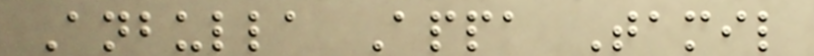Anbulla Appa Tamil
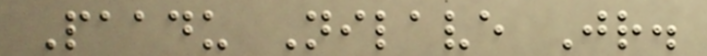Paadu Nilave Jr.
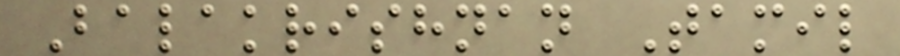Balakrishnan Tamil
